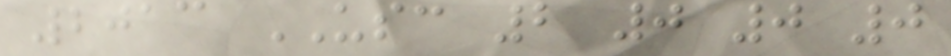2013 USC 2 0 0 0
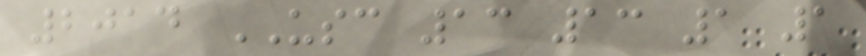2014 USC 13 13 1 1
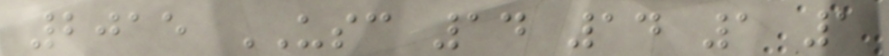2015 USC 14 14 1 1
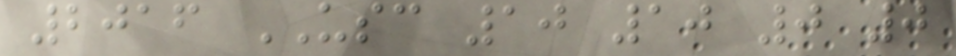2016 USC 10 10 0 0
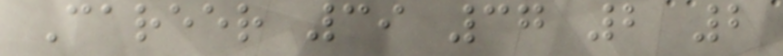Career 39 37 2 2
